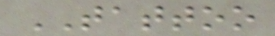TATTOO
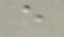e
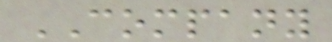COMPANY
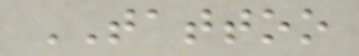TATTOO
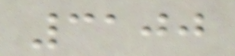3100
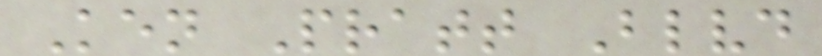Ken Pratt Blvd
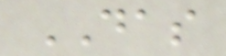DAS
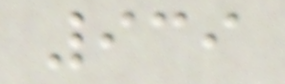939
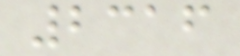2316
